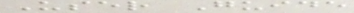User Guide
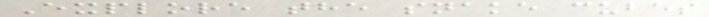Explore the snake cubes
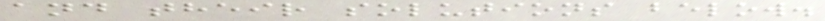and their solutions below.
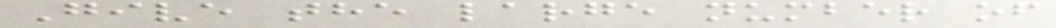Give the large number of
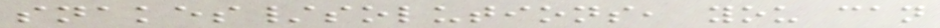snakes/solutions, you can
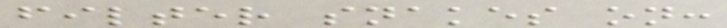filter snakes on:
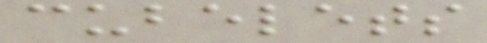cubelets
